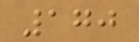170
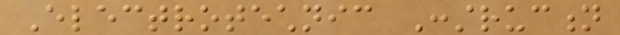Electrotechnic Construction
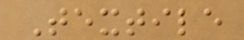Textile
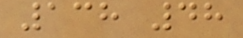138 48
